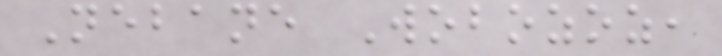Nebane Wobozoz,
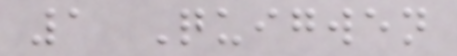1 Quigwen
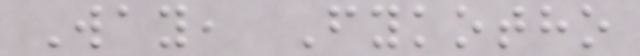Way, Fykotho
